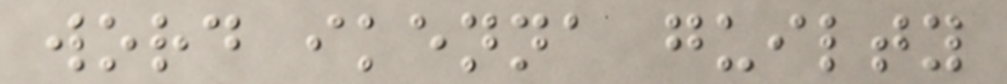word ikenna guilty
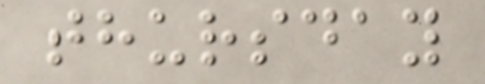thursday
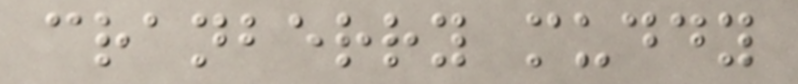cranberry muddy
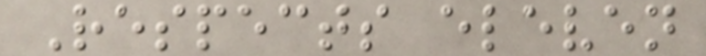Respects eleven
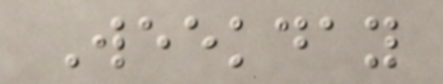Weekday
